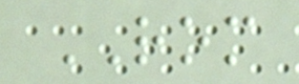ROM
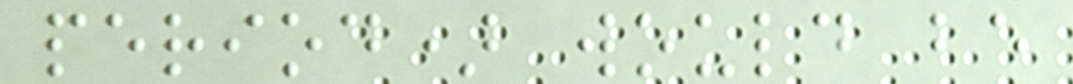period) would be
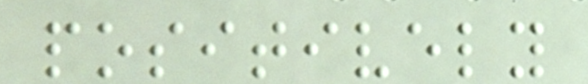positively
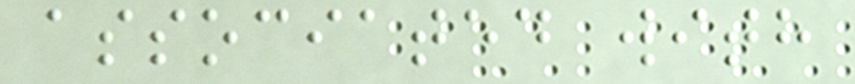associated with
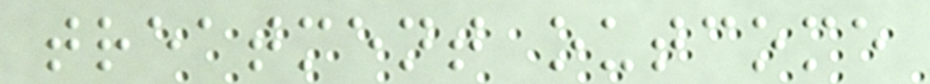treatment outcome
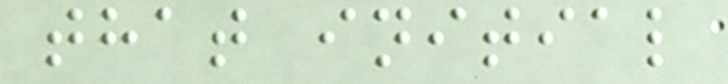that initial
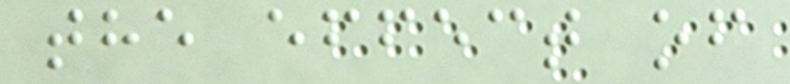the effect of
